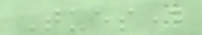Tuesday
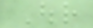Our
